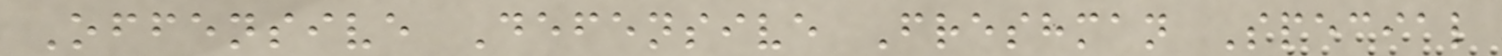Offensive Defensive Freshman Special
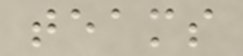teams
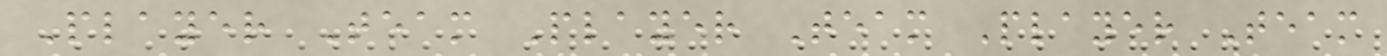Player Team Player Team Player Team
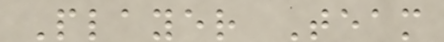Player Team
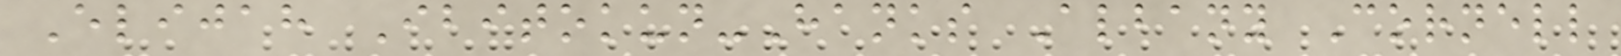Elijah Ibitokun-Hanks Albany Cornell
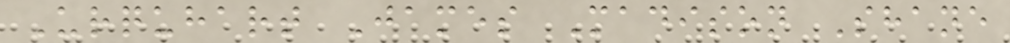Urquhart James Madison Shane
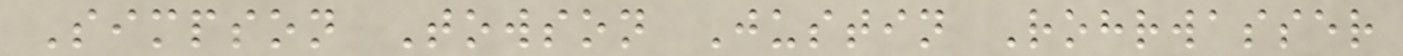Simpson Towson Justin Rohrwasser
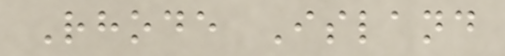Rhode Island
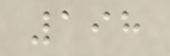198
